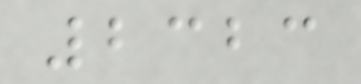2323
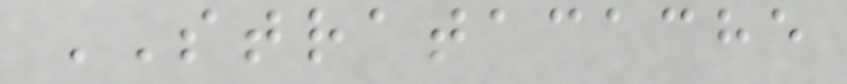STRATACACHE
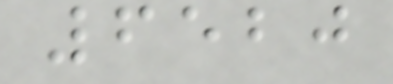6520
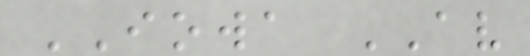IOWA AV
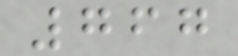767
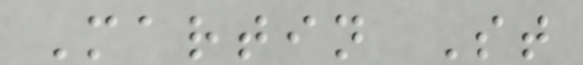Martin St
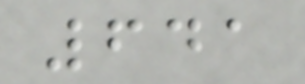641
